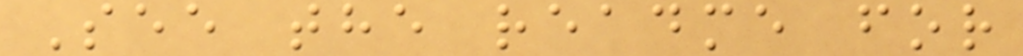See the readme for
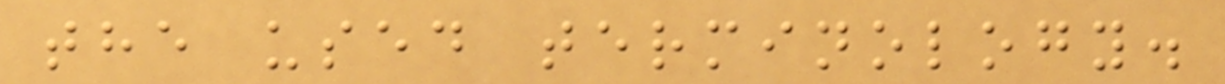the used terminology.
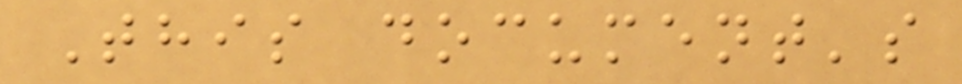This document's
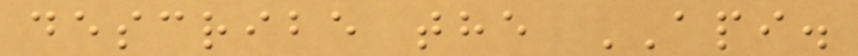describe the API.
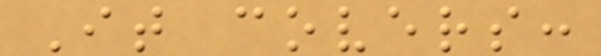It covers:
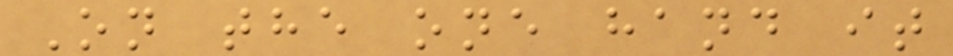On the one hand it
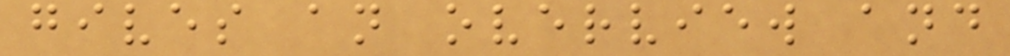gives an overview and
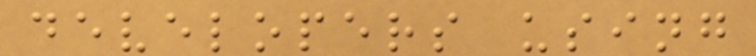developers using
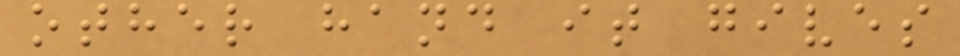other hand it gives
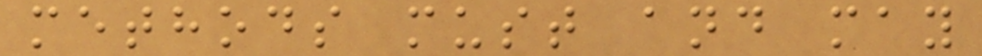methods must and may
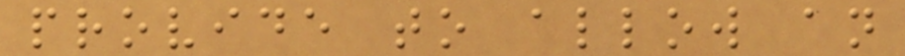provide to allow an
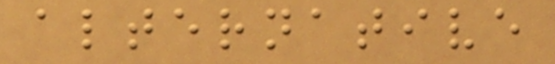alternative
